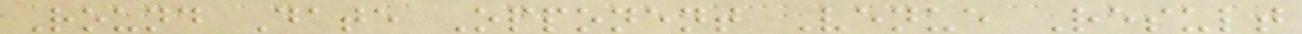Round Date Opponent Venue Result
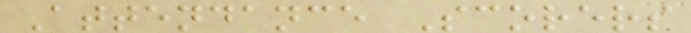Attendance Scorers
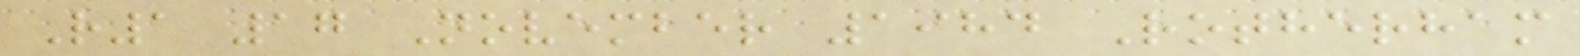R1 17 November 1984 Rotherham
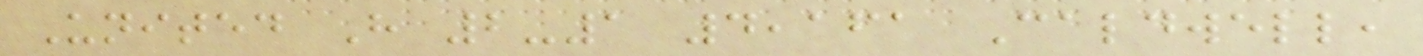United H 2-1 4,161 Caldwell,
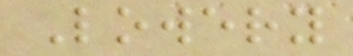Lowery
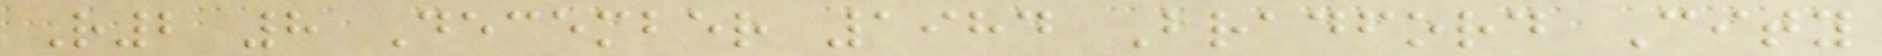R2 8 December 1984 Bradford City
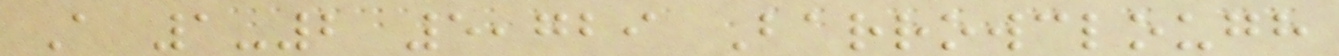A 1-2 5,729 Barrowclough
